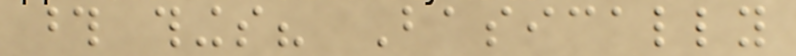those things? Basically
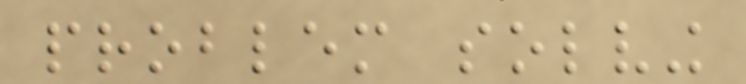problem solving
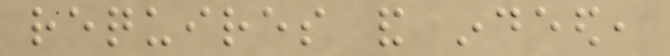requires and indeed,
